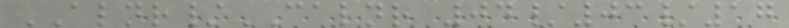ALNR/CALNR 04/03/17
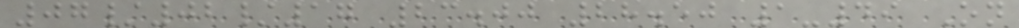07/02/17 23.00 28.50 1-49 On
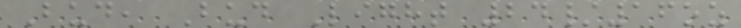Bud, Bud Light 24/16oz
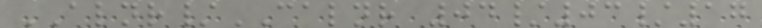ALNR/CALNR 04/03/17
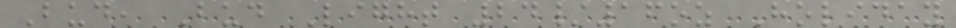Bud, Bud Light 24/16oz Holiday
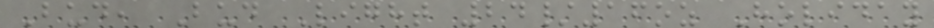Bud, Bud Light 24/16oz Holiday
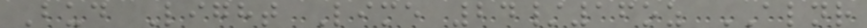Bud Light Lime 24/16oz ALNR
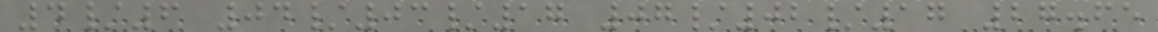4/6 04/03/17 07/02/17 27.65
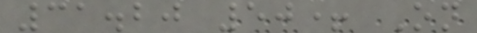31.20 50+ On
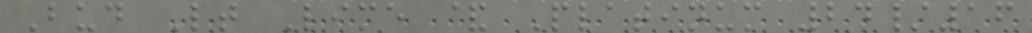Bud Lt Lime & Platinum 24/16
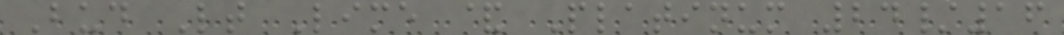Bud Lt Lime & Platinum 24/16
